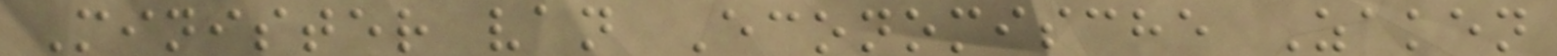Minister van Economische Zaken
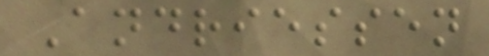Andriessen
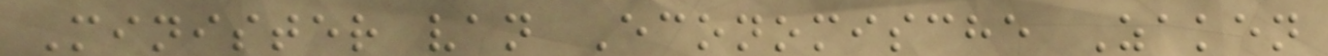Minister van Economische Zaken
